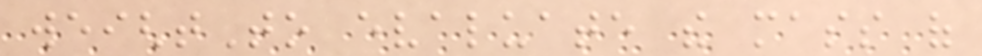weightTo evaluate the mass of
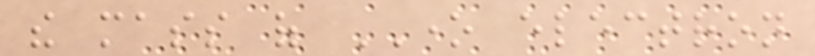the mass of ONE electron
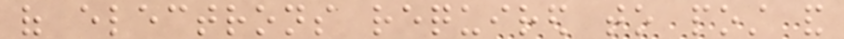of electrons required to post and
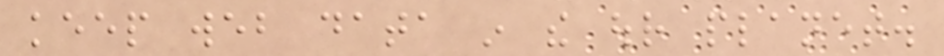keep web data in the our planet.
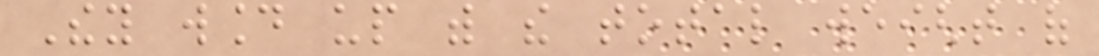They wound up with the total weight of
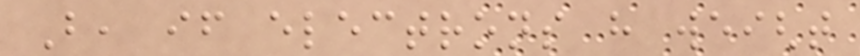But, if electrons have weight
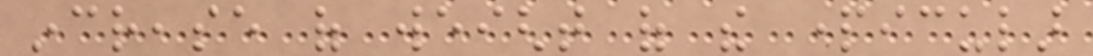increase of weight of the particular
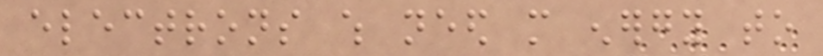electrons which need more energy to
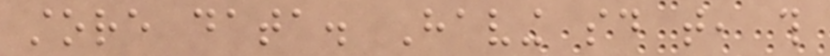store data. Having said that, this
